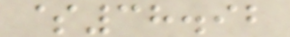$38.92
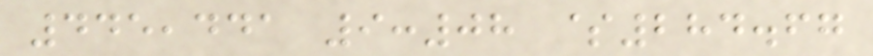445,441 9:08 $284.67
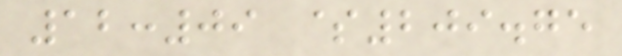12:09 $209.75
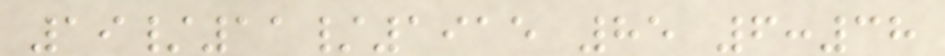19/11/1915 85 6:38
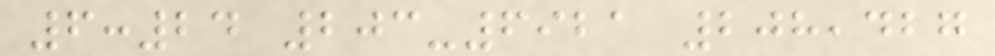6:24 203-6921 208,427
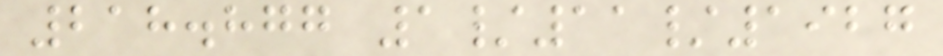218.877 1/11/1927
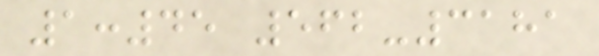1:45 562-3181
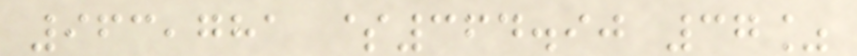963,781 $364.90 37%
